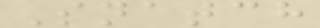Snatch
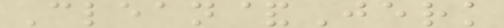Clean&Jerk
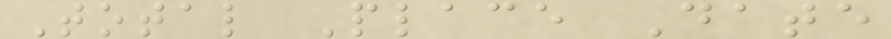Total Place Date
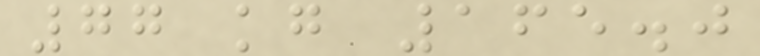77 kg 165.0
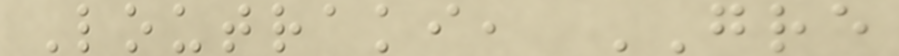Loutraki, GRE
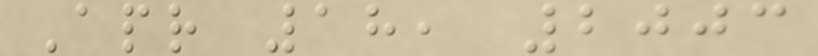Apr 18, 2003
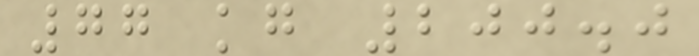77 kg 200.0
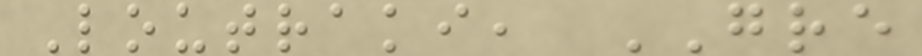Loutraki, GRE
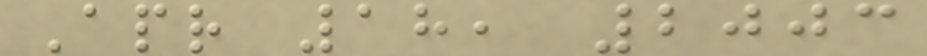Apr 18, 2003
